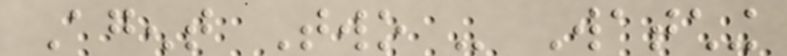Agent Two - Watching
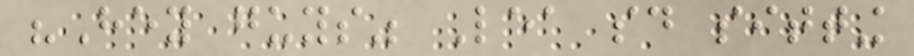"Hey guys" Lea said sitting
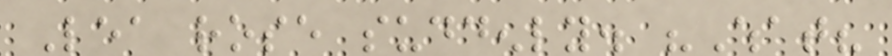Lea rose suddenly. "What?
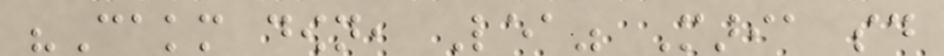"Cakm down, Lea" Maria said
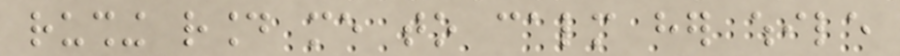rushing round me to calm her while
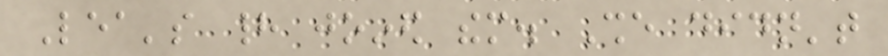Lea's had joined them. She didn't
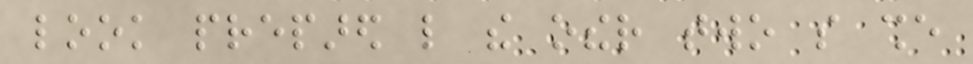look prepared like the other two so she
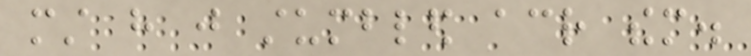must have just stumbled across them.
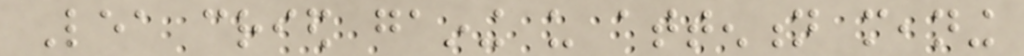Lea cried gaining us attention meaning
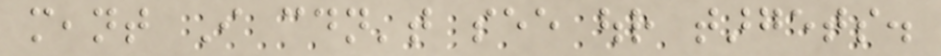meant I couldn't see our targets.
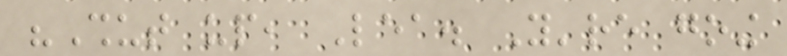"Shut up, Lea. You're going
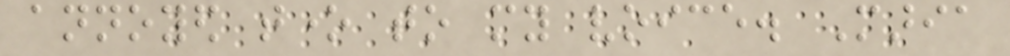annoyed tone to my voice. Maria
